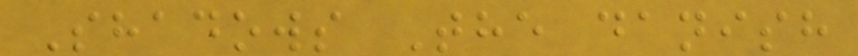Shadows The danish
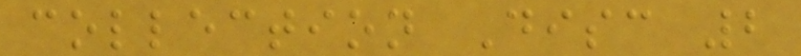collection Disc 2
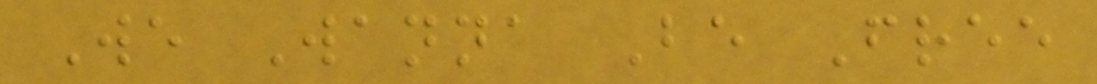We Wanna Be Free
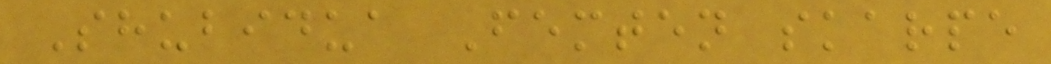Shubidua Femten skarpe
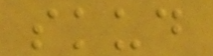skud
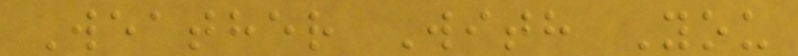Weather With You
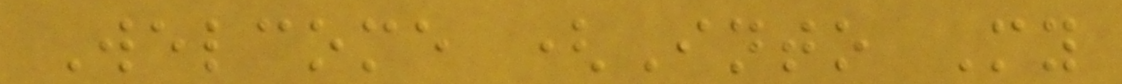Welcome (Into My
